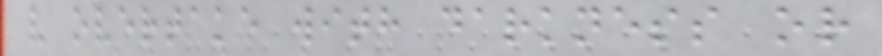v overtake with darkness or
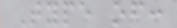Type of:
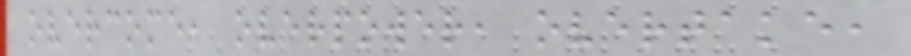overcome, overpower, overtake,
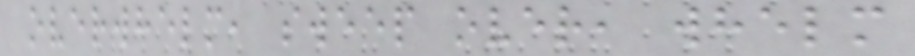overwhelm, sweep over, whelm
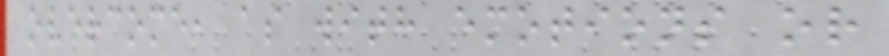overcome, as with emotions or
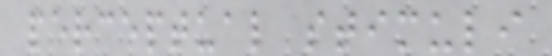perceptual stimuli
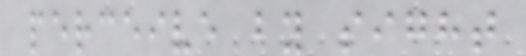perceive by sight
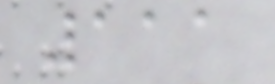111
